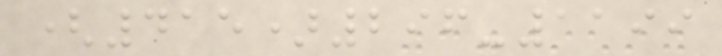(415)296-1199
